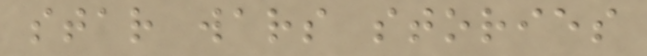star wars stories
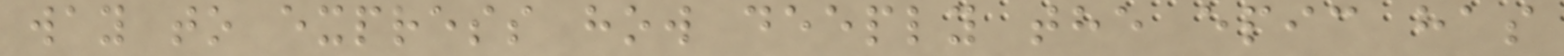way to express how deeply the epic has
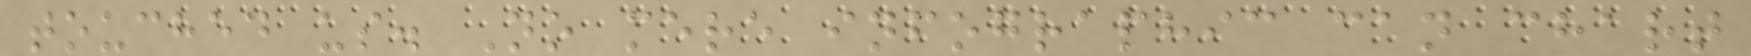touched us. No mere infographic can chart
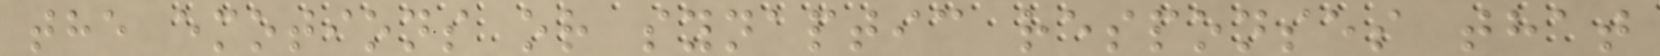the emotions or synaptic responses that
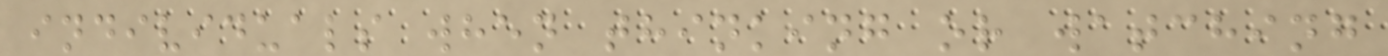individuals when thinking or watching
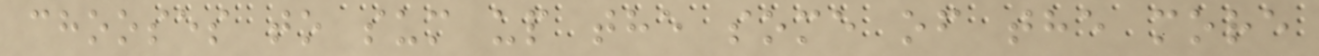chooses to sum up the some of the more
